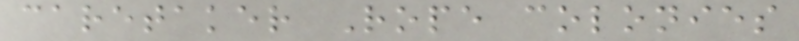caretaker Rope colonies
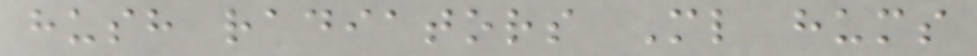hush radiators Ml hums
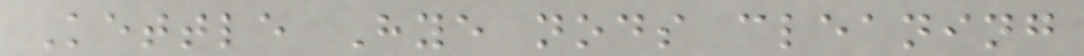Kettle Hye nods cleaning
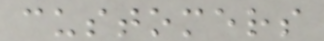customers
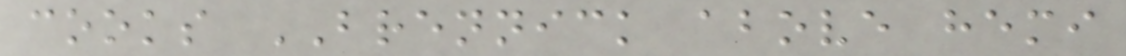cooks BRENNICK above hemi
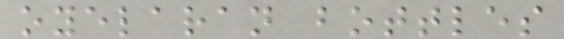oyelaran bottles
